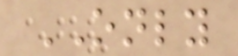ONLY
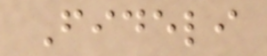Fideli
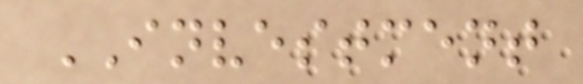INVESTMENT
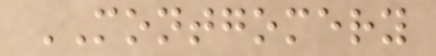MONTGOMERY
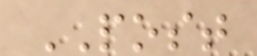POST
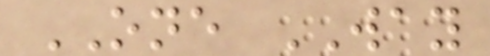ONE WAY
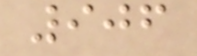906
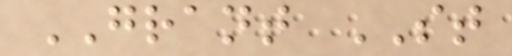GRANT ST
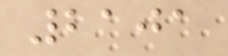2101
